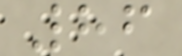86
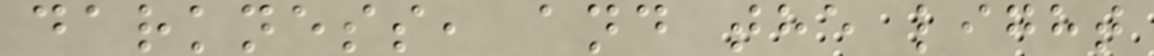darkness, and the light
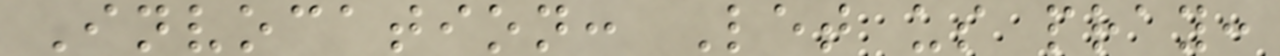Invocation: Let us pray:
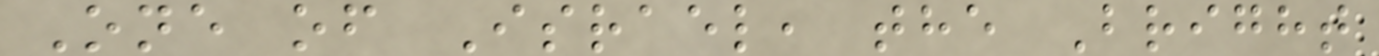One of Israel, the Bright
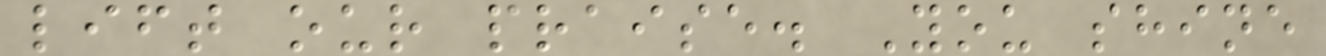lift our praise. You shine
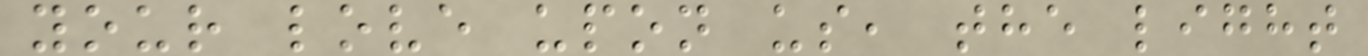your love upon us, the light
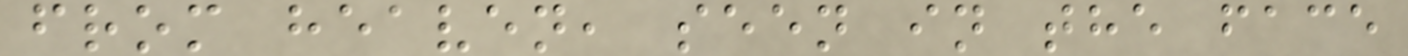from heaven, seen in the face
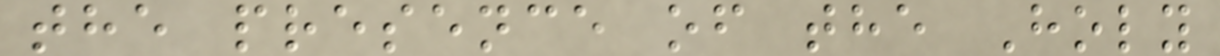the presence of the Holy
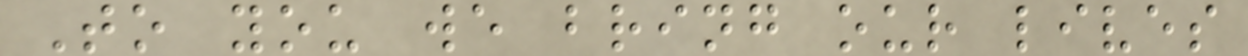To you we bring our lives
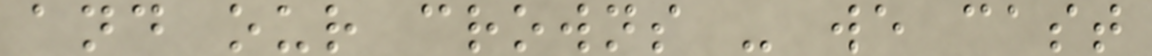and our crowns - we cast
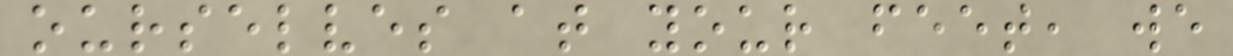ourselves at your feet, we
